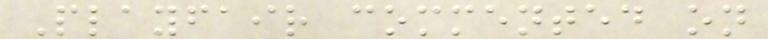Playfair commented on
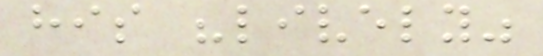his "lively"
